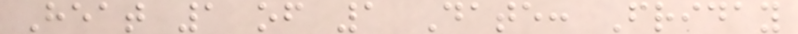Heat 1 of 1 Date: Friday
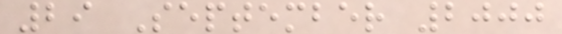29 September 2000
